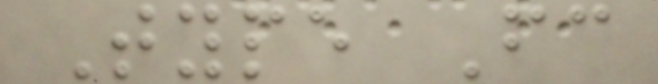Type Fc
